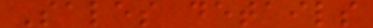Sales details
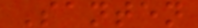Santen
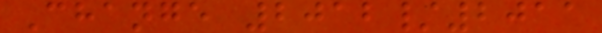Change 2012/2011
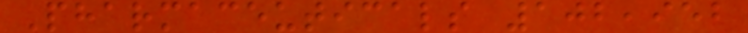Pharmaceuticals 102,952
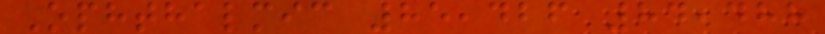Ophthalmic 85,426 84,488
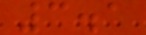3.1
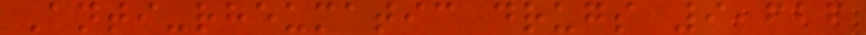Anti-rheumatic drugs 9,626
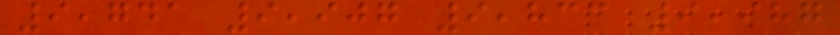9,741 9,907 9,833 9,987
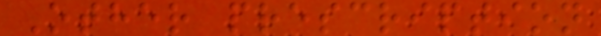Other prescription
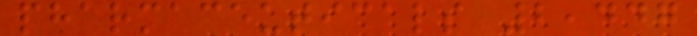pharmaceuticals 2,447
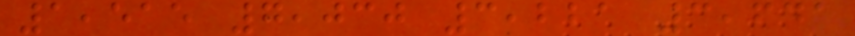1,515 7,030 3,221 3,641
